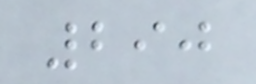290
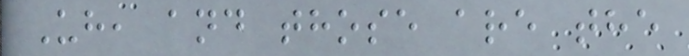Uh, and those are the
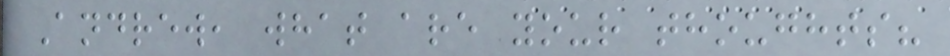Andrew, what are your thoughts?
